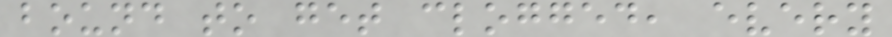bound to get clogged, every
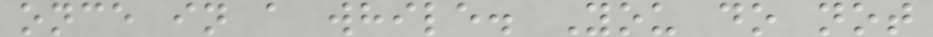once in a while. You do not
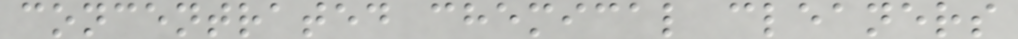concentrated chemical cleaners
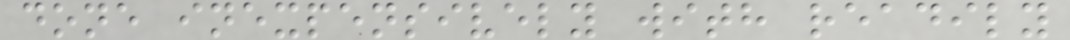done inexpensively with readily
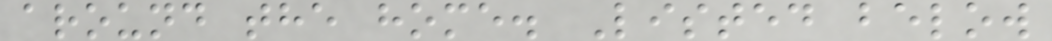around the home. Listed below
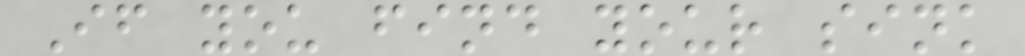If you find your sink
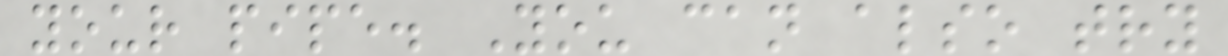your pipe. You can also try
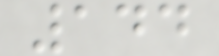144
